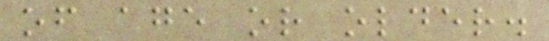of age or older.
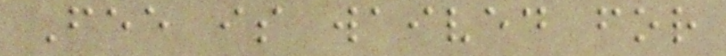Fee is waived for
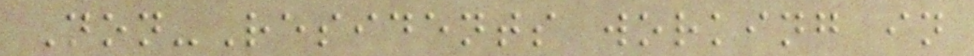Non-Residents working in
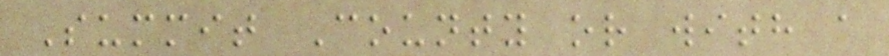Summit County or with a
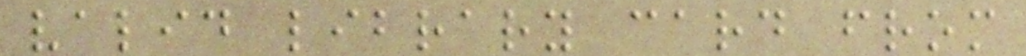valid library card from
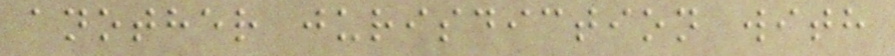another jurisdiction with
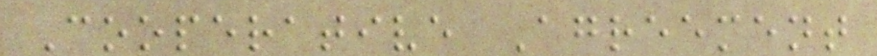Cooperative Agreement
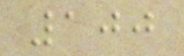100
